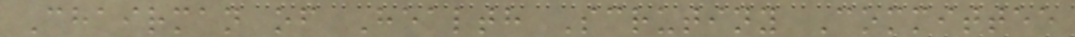Chairman of Health Scrutiny Committee
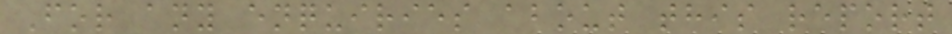For any enquiries about this report
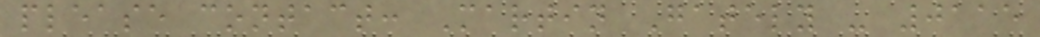please contact: Martin Gately - 0115
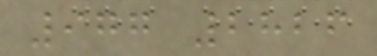977 2826
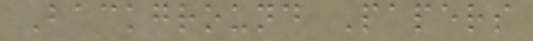Background Papers
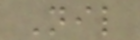Nil
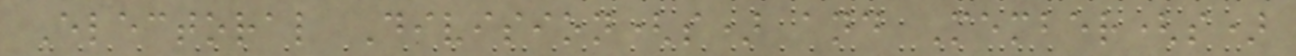Electoral Division(s) and Member(s)
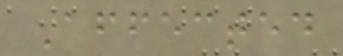Affected
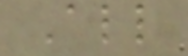All
